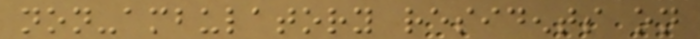non-ambulatory residents on
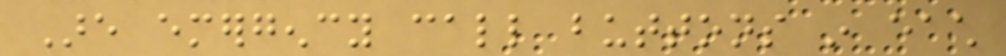Are emergency call buttons in each
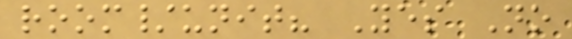room/unit? Yes No
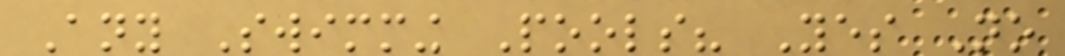Any Swimming Pools? Yes No
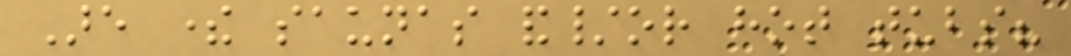Are there saunas and/or hot tubs?
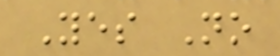Yes No
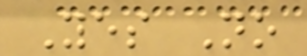Yes No
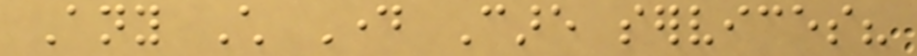Any Child Day Care services?
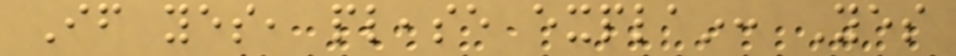If yes, please explain: Yes
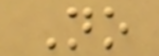No
